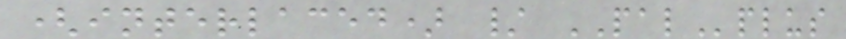(interlaced) / PALplus
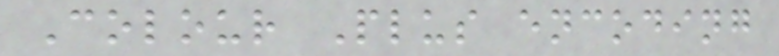Colour Plus encoding
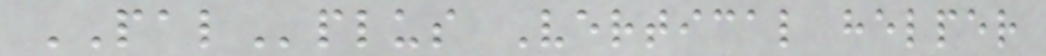PALplus Vertical helper
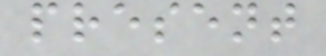present
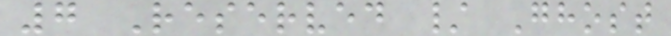7 Reserved / Ghost
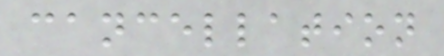cancellation
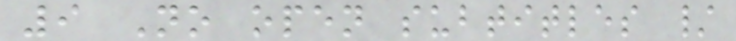9 No open subtitles /
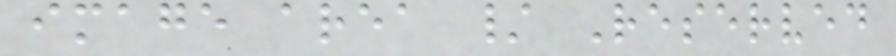image area / Reserved
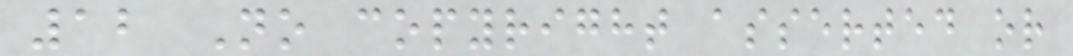12 No copyright asserted or
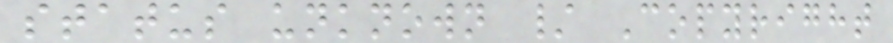status unknown / Copyright
